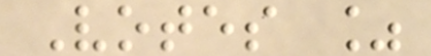Votes %
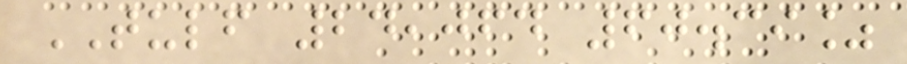TULF 24,064 60.39%
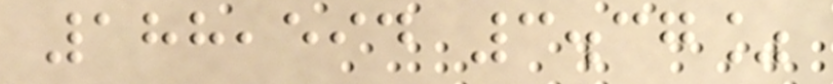188,594 3.37%
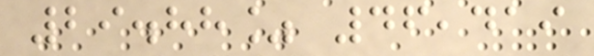29.88% 46,419
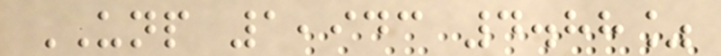UNP 1,943 4.88%
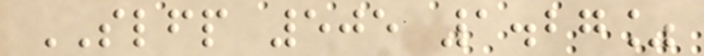SLFP 505 1.27%
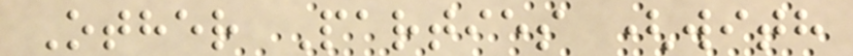Other Parties (with
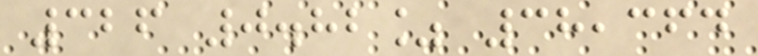326 0.82% 38,364
